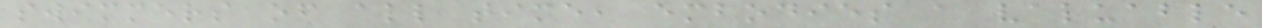swimmers of all time, embodies a valuable
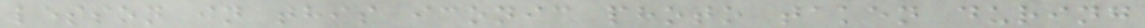lesson in this iconic photo taken during
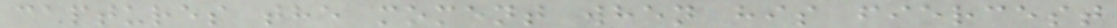captures the moment when his fiercest
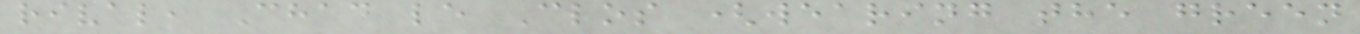rival, Chad le Clos (wearing the green
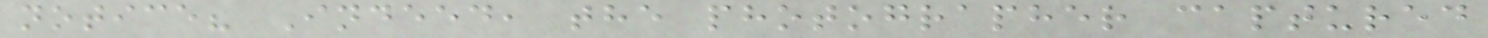notice? Indeed, the photographer captured
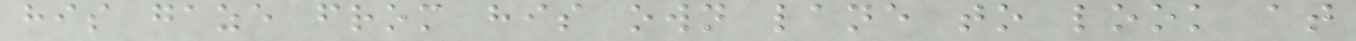his gaze from his own lane to look at
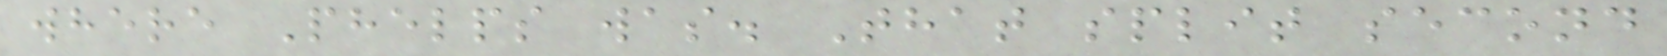where Phelps was. That split second
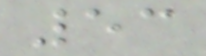53
